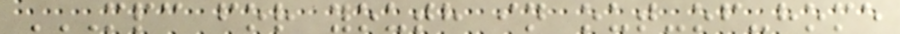MPC FOR YOUTH IN OUT-OF-HOME
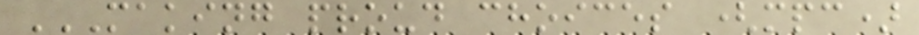MAKING PROUD CHOICES (MPC)
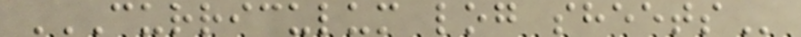CURRICULUM LOG SHEETS
